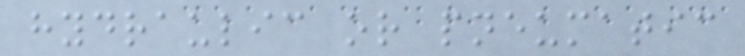hydraulic or pneumatic
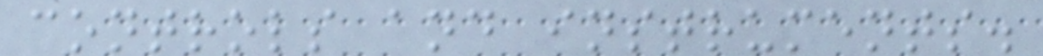controls and instruments.
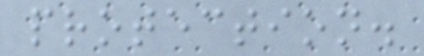protection.
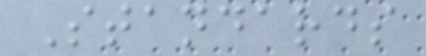Standards
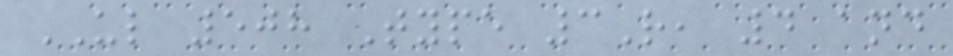UL 508 Type 3R, 4 and
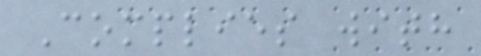Complies with
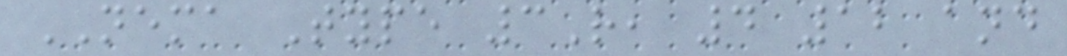NEMA Type 3R, 4 12 and
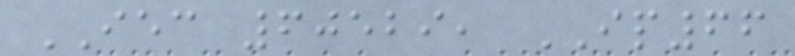IEC 60529, IP66
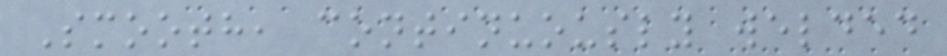Smooth, continuously welded
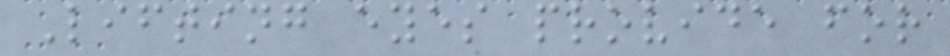Lifting eyes provide for
